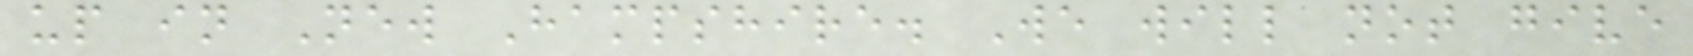up in New Hampshire. We will not give
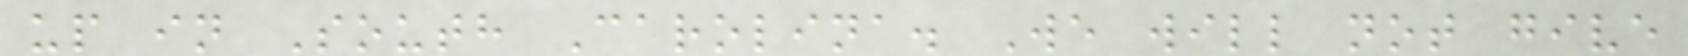up in South Carolina. We will not give
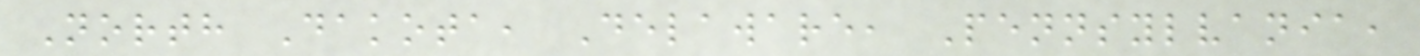North Dakota, Delaware, Pennsylvania,
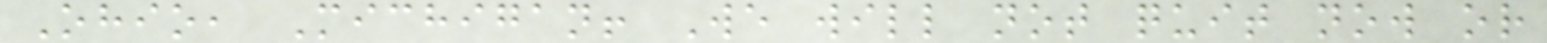Ohio, Michigan! We will not quit now or
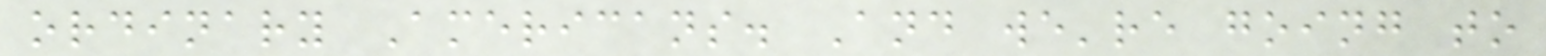ordinary Americans. And we're going to
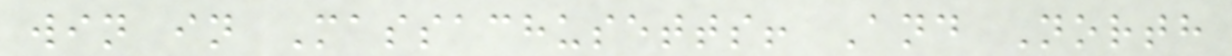win in Massachusetts! And North
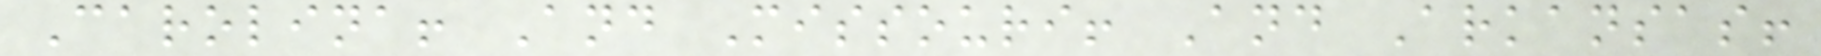Carolina! And Missouri! And Arkansas!
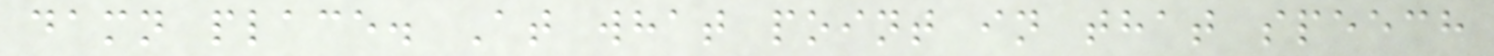damn place. At what point in that speech
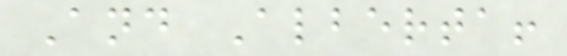And Alberta!
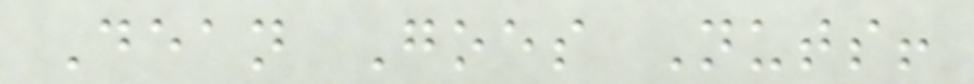Dean Goes Nuts!
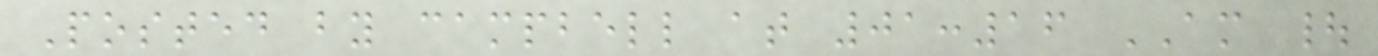Posted by campbell at 01:16 AM |
